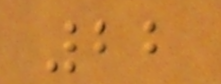22
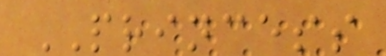PRINCESS
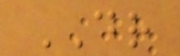DR
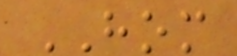HOM
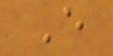E
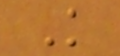K
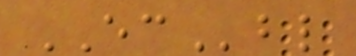ECbl
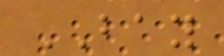BAY
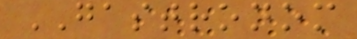GASTRONOM
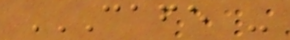CAFE -
